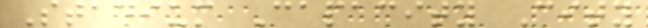Stadium Capacity City
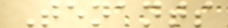Tenants
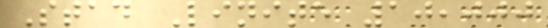Stad Linite 10,000
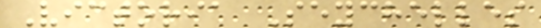Victoria Seychelles
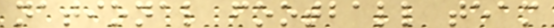national football team
